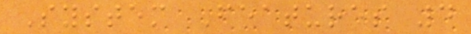System Features 4
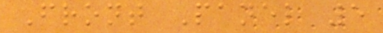Front Panel 5
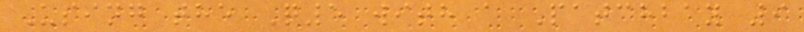Using the Q5 with a Patchbay 9
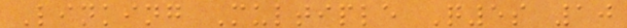Linking Multiple Q5s 10
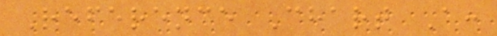Reference Chart A:
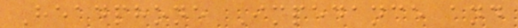Headphone Impedance and
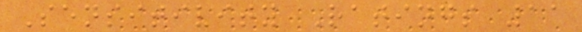Sensitivity Ratings 11
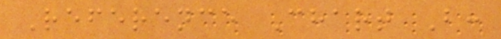Reference Chart B:
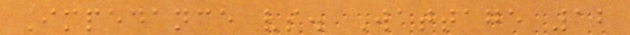Impedance vs. Wattage 12
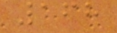168
